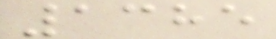1385
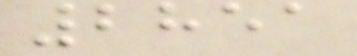2851
